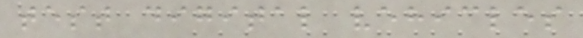test digital vehicles
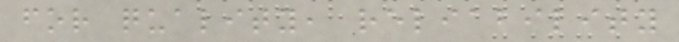for quality, reliability
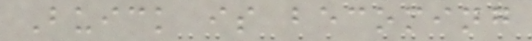Buick is becoming
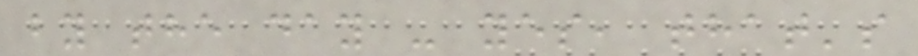by the day - yes, that's
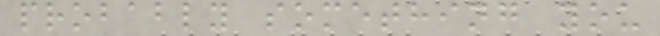probably something you
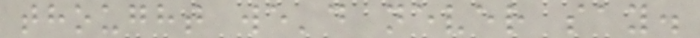thought we'd never say.
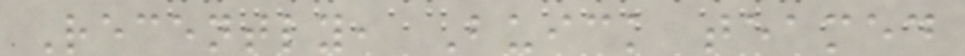Recently, Buick teamed
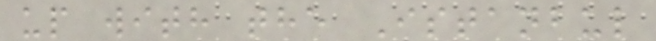up with the Istanbul
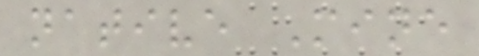native Mine
